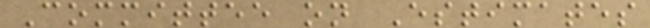Committee on Estimates
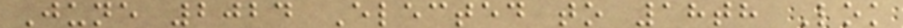June 2024 Elected to 18th Lok
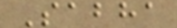Sabha
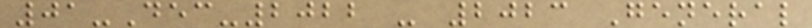01-Dec-2022 - 2023 General
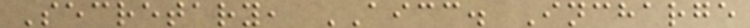Secretary, AICC. Incharge
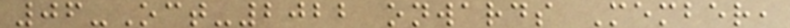06-Oct-2022 onwards Member,
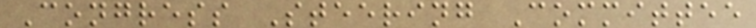Congress Steering Committee
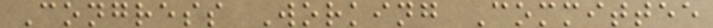Congress Working Committee
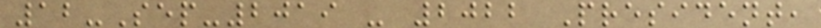12-Sep-2019 - 2022 President,
